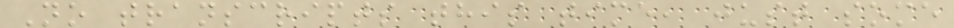No transcripts this time, just some
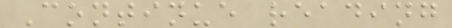Continue reading
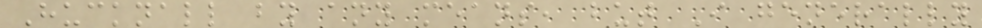Hucknall by any means, but I generally
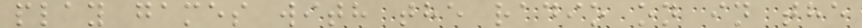play games with the radio on in the
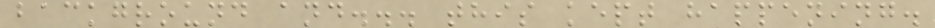background and... this kept happening.
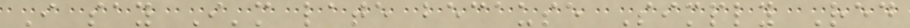I say I'm late because Simply Red
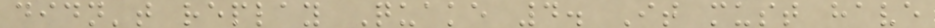didn't replay Quake 4. It must have
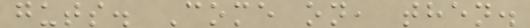guts. Come on, then.
